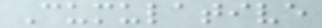Cumulative
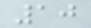10
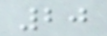20
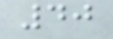40
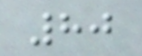80
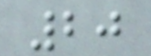20
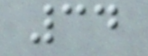34
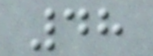48
